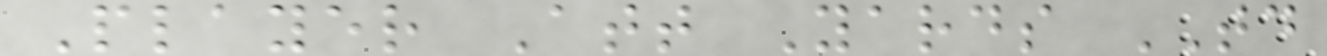Player Att Yards TD
